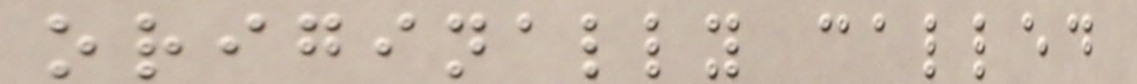originally called
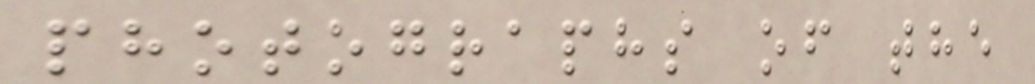photographs of the
